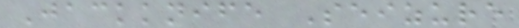Jackknife Seizure
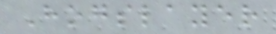Hogslayer
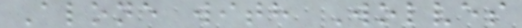Alone with Wolves
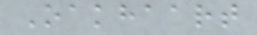Oakhaart
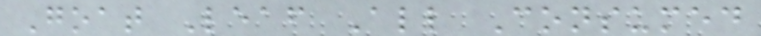Goat Leaf All Consumed
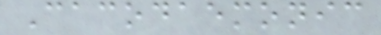Cacodaemonic
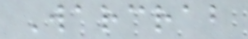Warcrab
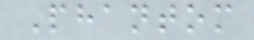Phantom
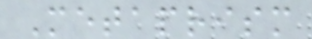Metaprism
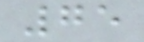75
